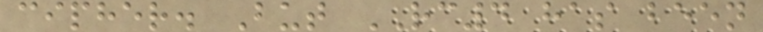cipher. But RC4 has been
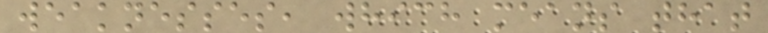weaknesses, which means that
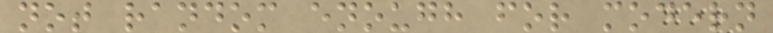not random enough for modern
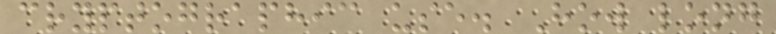cryptographic use. How long
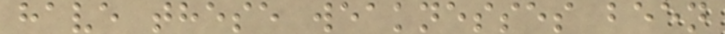have these weaknesses been
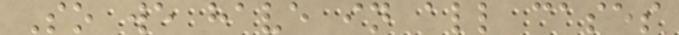So we have in all cases
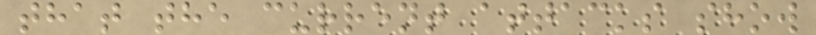that the current attacks show
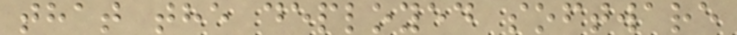that the deployed software
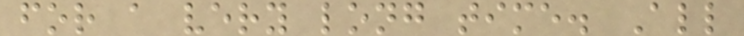for a very long time. All
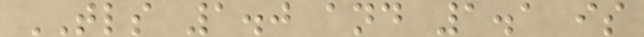TLS 1.0 and 1.1 is
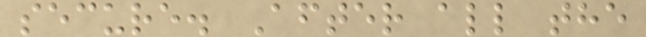secure. After all the
